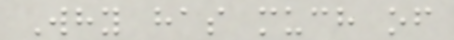Why has much of
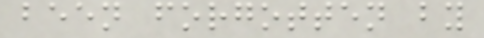been forgotten by
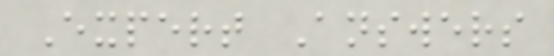Expert Answers
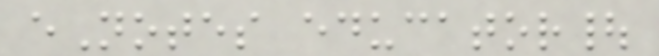eNotes educator|
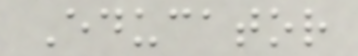Educator
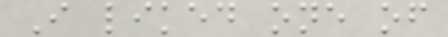I liked one of
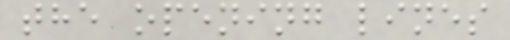the opening lines
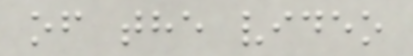of the video
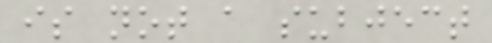is not a subject
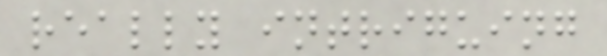really intriguing
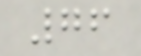76
